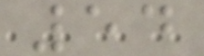54
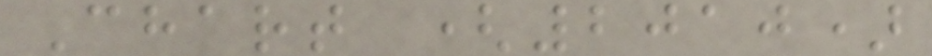Chart (2010)
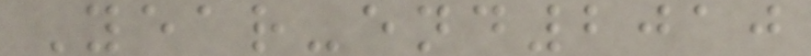Year-end2010
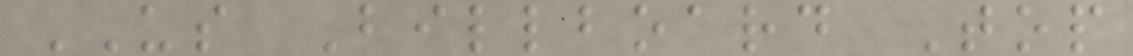US Billboard Top
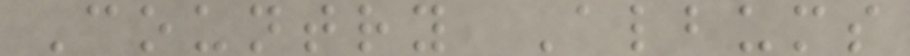Country Albums
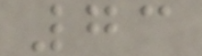73
